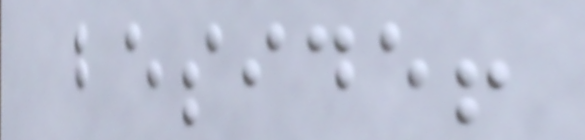beside!
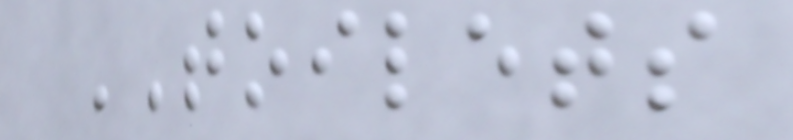TOILETS
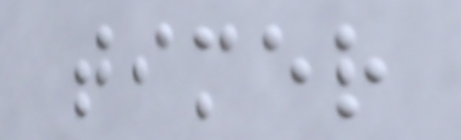timer
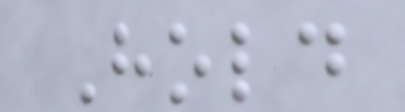Hold
